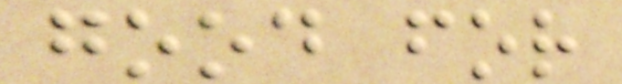good for
